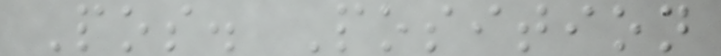Pos. Position
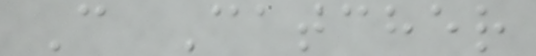C Catcher
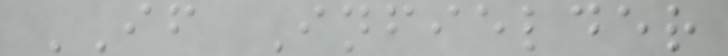IF Infielder
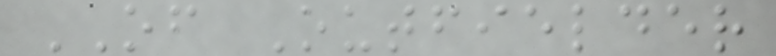OF Outfielder
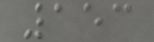153
